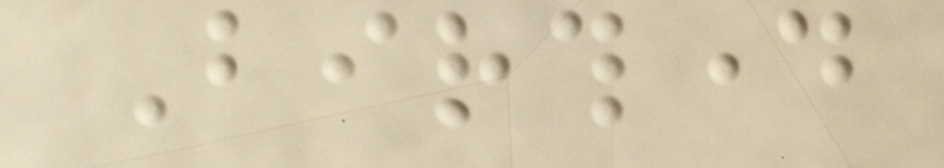Birthday
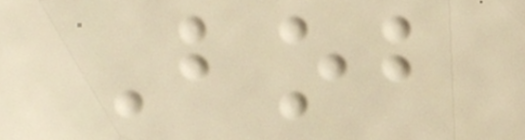Bob
